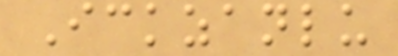Ickzanlu
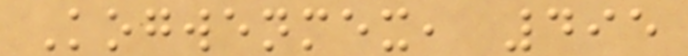Kogwenmex, 495
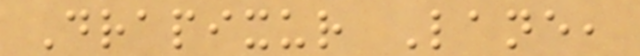Drapixur Lane,
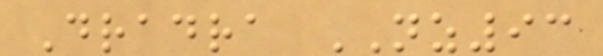Dradra NZ93
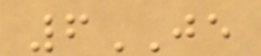6JE
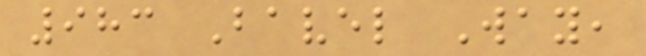983 Bavel Way,
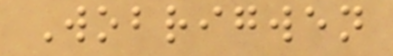Wobrigwen
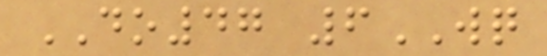DO47 6WQ
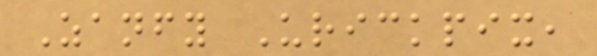Zanfy Urickpix,
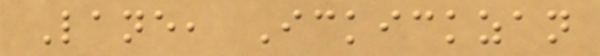Lane, Ickickzan
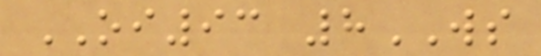OI93 8WS
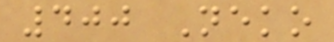400 Neko
